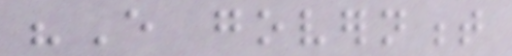"Every government
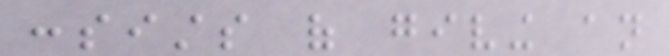consists of giving an
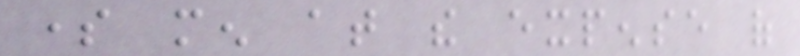some men at the expense of
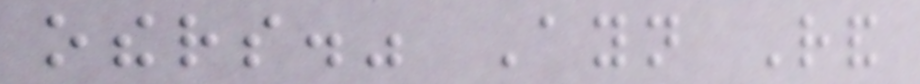others." Ayn Rand
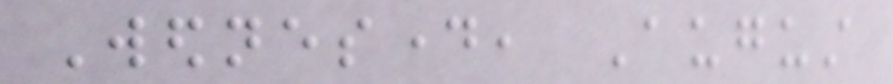Wednesday, August
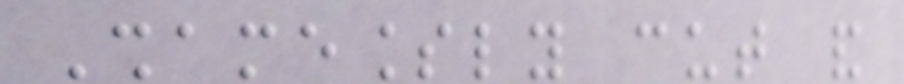Shamelessly cut and
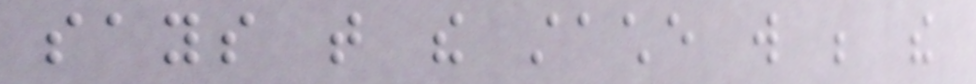says that the stache will be the
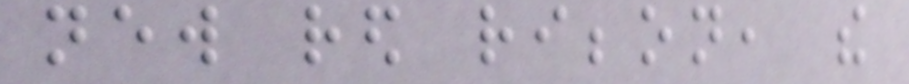new red ribbon, the
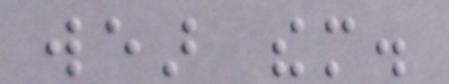wear them.
